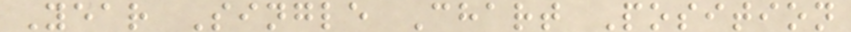Year Single Chart Position
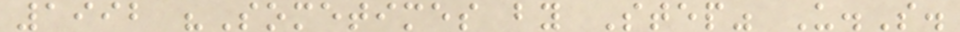1992 "Sometimes by Step" U.S.
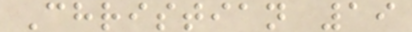Christian 19
